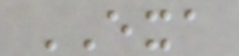EXA
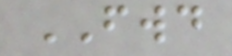FWD
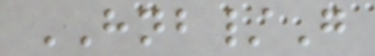HNB/G
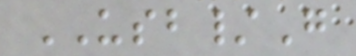USB/G
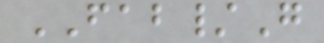FAB/G
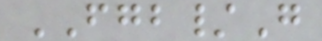FGB/G
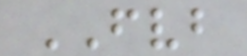FVB
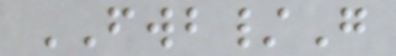FWB/G
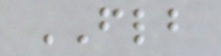FLB
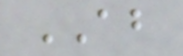AB
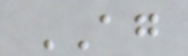AG
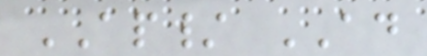AP/ AD
